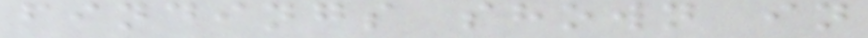findings shown in
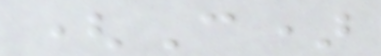(C)
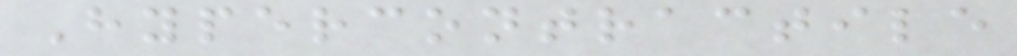Hypercontractile
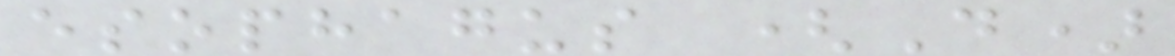esophagus (D)
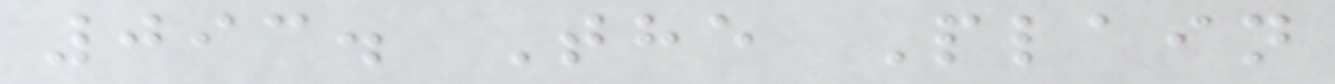093. The Plain
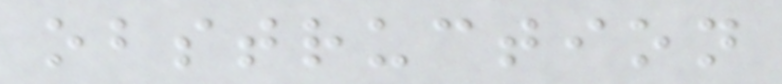obstruction
